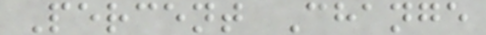Percent Change
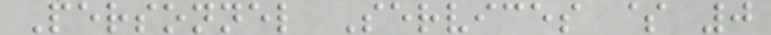Personnel Services $ 0
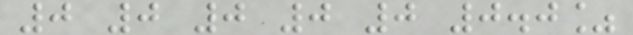0 0 0 0 0 0.0%
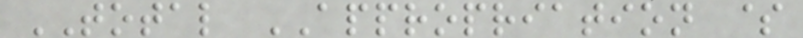TOTAL APPROPRIATION $
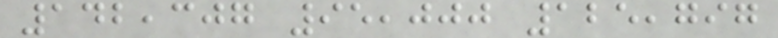142,307 95,000 125,797
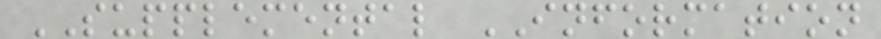SUPPLEMENTAL INFORMATION
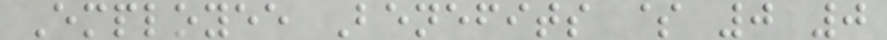Employee Benefits $ 0 0
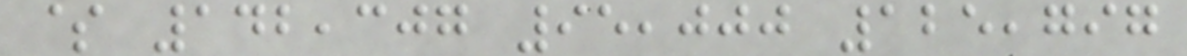$ 142,307 95,000 125,797
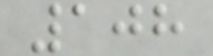108
